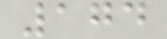174
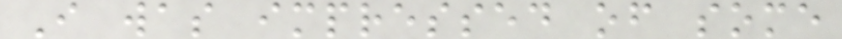I was impressed of some
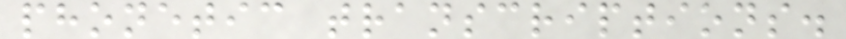phonetic transcriptions.
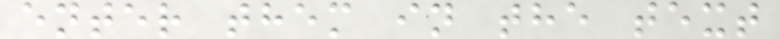enter them in the text
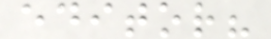editor?
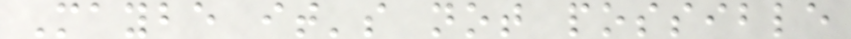Maybe it's not possible
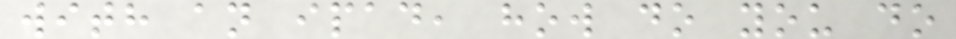with an ipad, how do you do
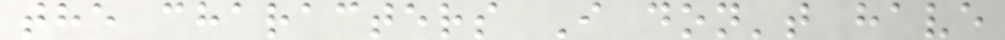the characters I don't have
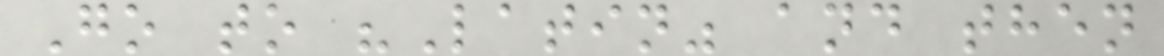Go to "Latin" and then
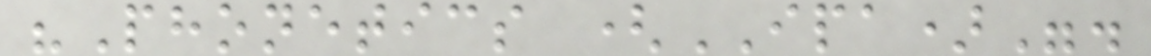"Phonetics (IPA)".
